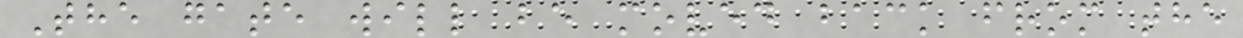The gate will be moved back from the
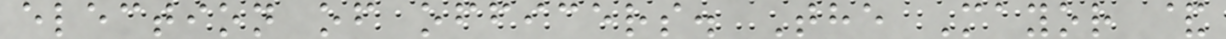election of officers. The Mayor &
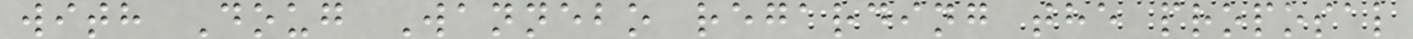with Doug Wannebo regarding the proposal
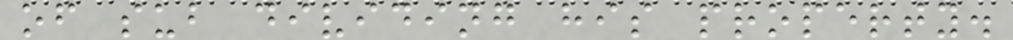of sub dividing his property.
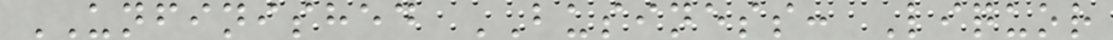UNFINISHED BUSINESS: Liquor
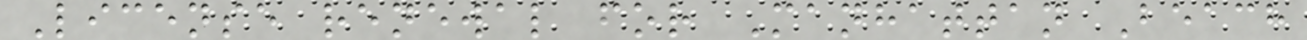License renewal for Manhattan Beach
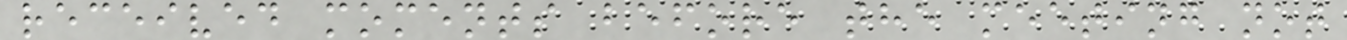received moments before the meeting not
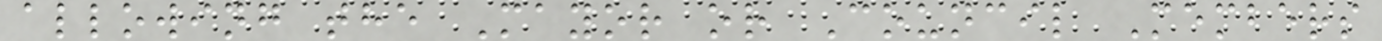allowing the Mayor or Council Members
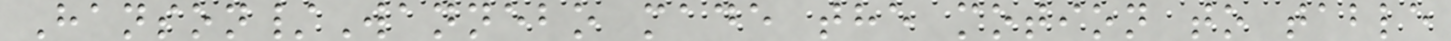Hanson/Wannebo made the motion to table
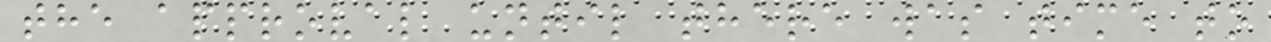the approval until there was time to
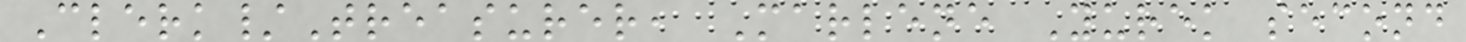Clerk/Treasurer, Marlene Yurek second
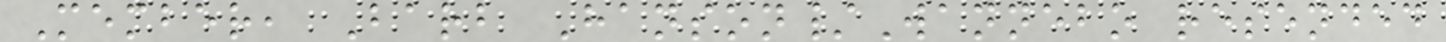Member, Barb Hanson/Wannebo resended
